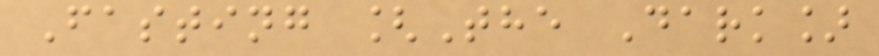Fasting [The Dark]
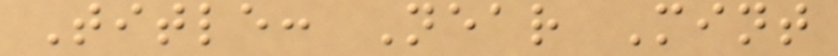Title: Near Mint
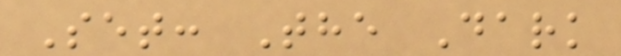Set: The Dark
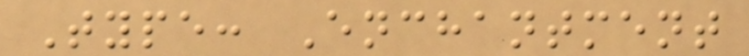Type: Enchantment
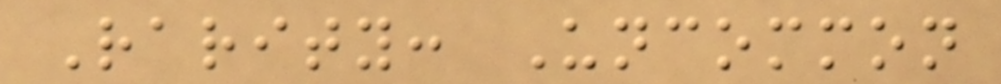Rarity: Uncommon
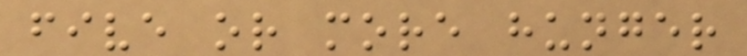five or more hunger
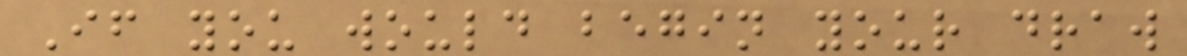If you would begin your draw
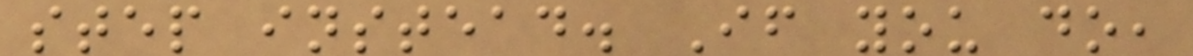step instead. If you do,
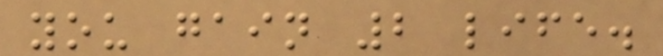you gain 2 life.
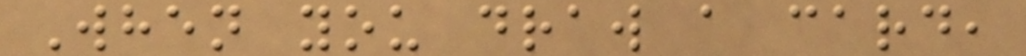When you draw a card,
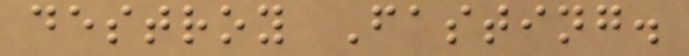destroy Fasting.
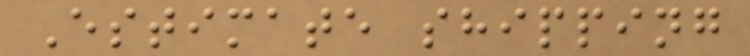Estimate shipping
